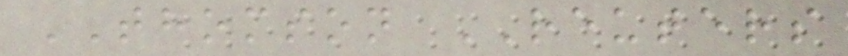THOMSON REUTERS
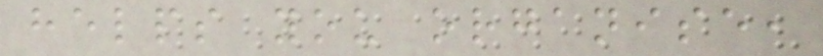helps you organise,
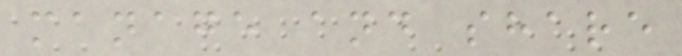manage and share
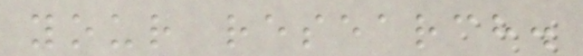your research.
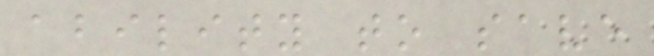ability to save
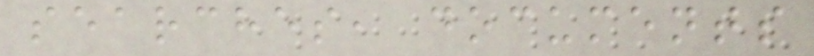searches, documents
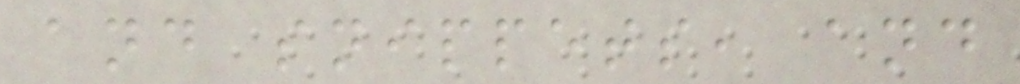and snippets, and
